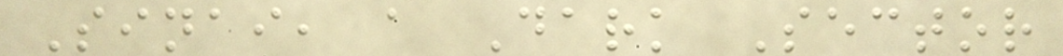Sinai, a Dark Sector
